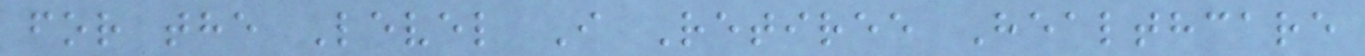for the Level I Retiree Healthcare
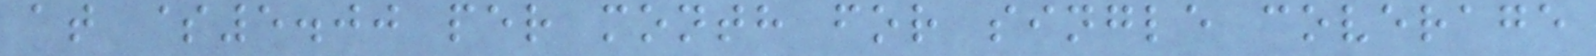at $5.00 per month for single coverage
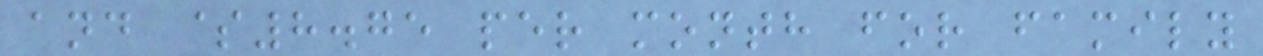and $8.75 per month for family
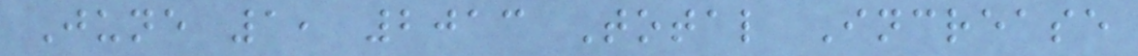June 1, 2013 Total Increase
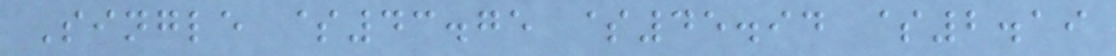Single $43.75 $45.94 $2.19
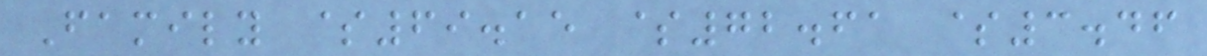Family $69.15 $72.61 $3.46
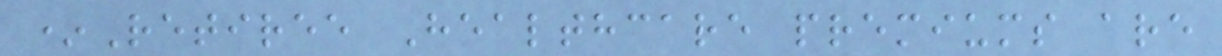*Retiree Healthcare premiums are
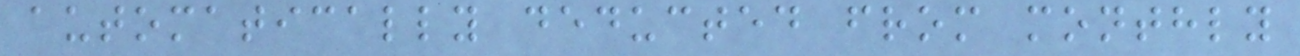automatically deducted from monthly
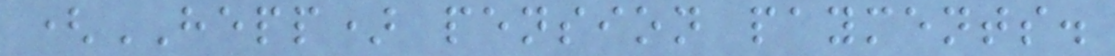(HEPP) pension payments.
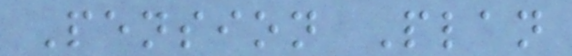Pension Plan
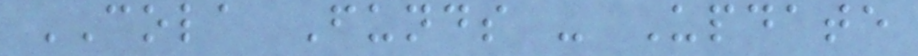COLA Funds - Update
